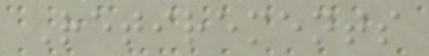Retirements
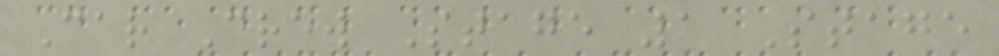Car Crew Stage 1 Stage
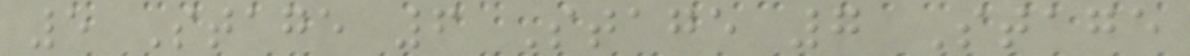5 Stage 6 Stage 7 Stage
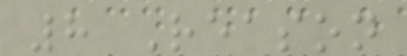8 Reason
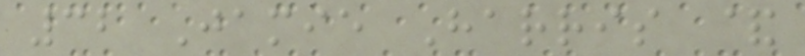32 Jamie Harris &
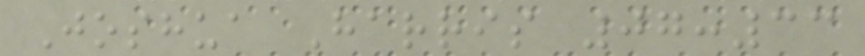Joshua Harris 07:33
